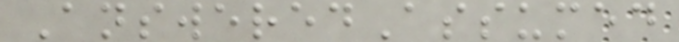AnsweredAssumed
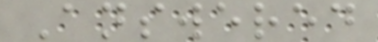Answered
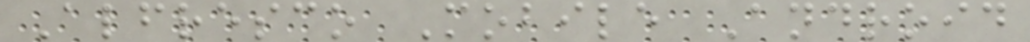Alfresco Mobile Android
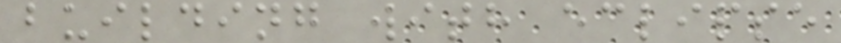building with eclipse
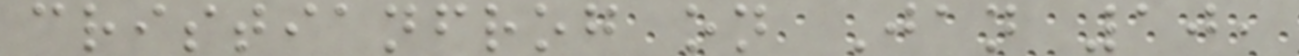cristianfrog on Jan 10,
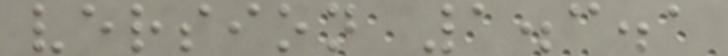version 1.3.1
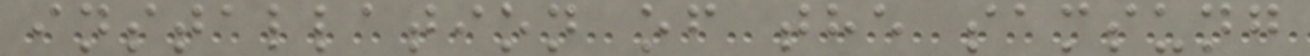installation of the samsung
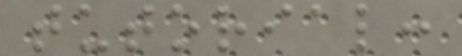tutorial:
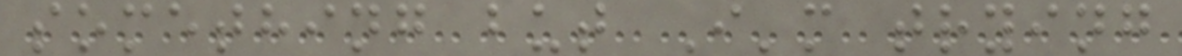something but I'm trying
